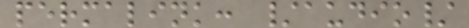permalink: /audio/
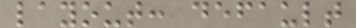layout: default
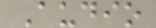Audio
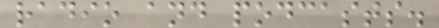radio and podcasts.
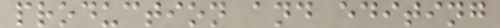production and editing
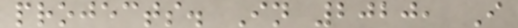projects. In 2020, I
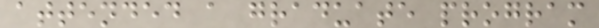attended a graduate program
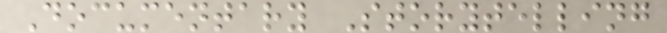Documentary Storytelling
